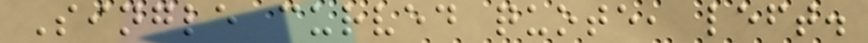Single curved quote, left.
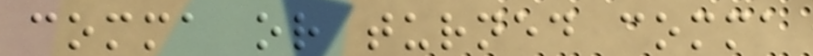comma or turned comma
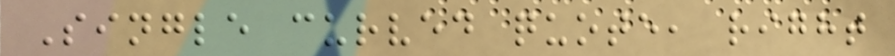Single curved quote, right
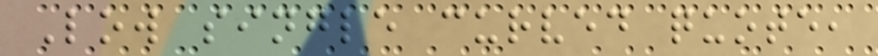Low single curved quote,
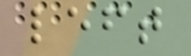left
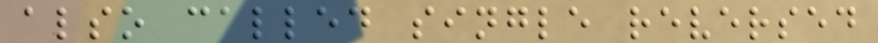also called single reversed
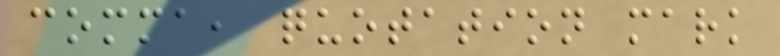comma, quotation mark
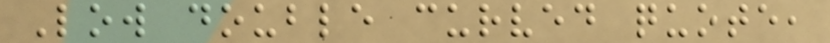Low double curved quote,
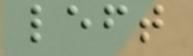left
